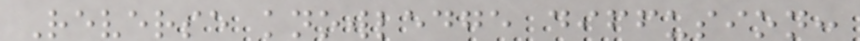Reverse knowledge diffusion:
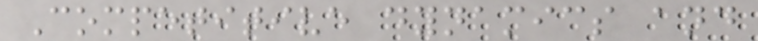Competitive dynamics and
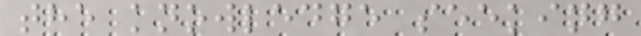the knowledge seeking
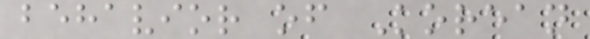behavior of Korean
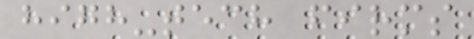high-tech firms
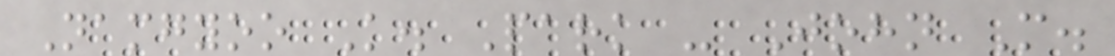Namgyoo K. Park - John M.
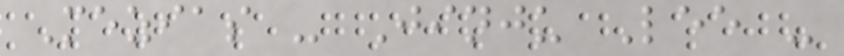Mezias - Jinju Lee -
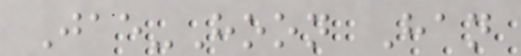Jae-Hoon Han
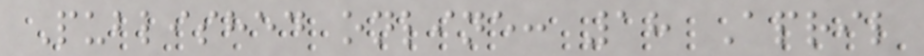Published online: 18 April
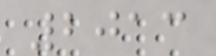2013
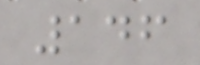146
